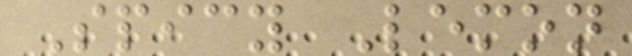Spicy Lemon
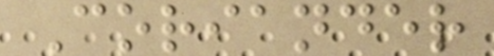Coriander
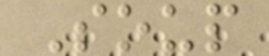Soup
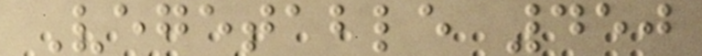Vegetable 450
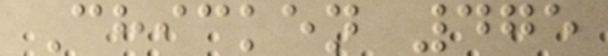Chicken 475
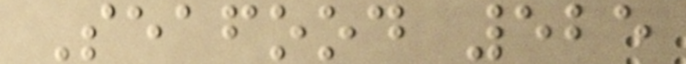Seafood 525
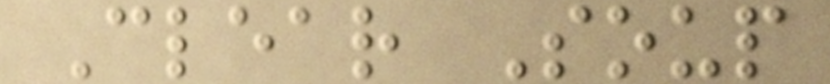Clear Soup
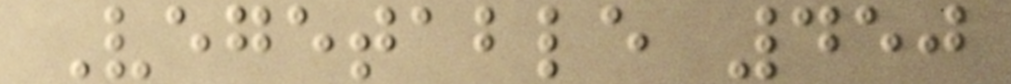Vegetable 450
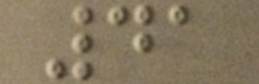41
